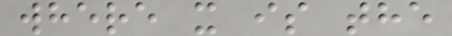where x is the
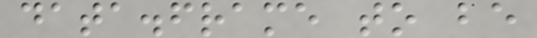data.frame to be
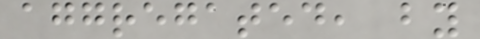aggregated, by
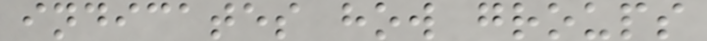indicates how groups
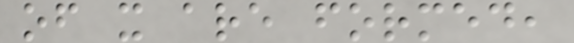of x are formed,
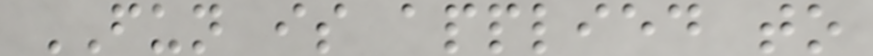FUN is applied to
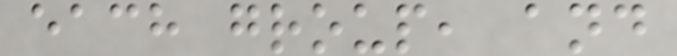each group, and
